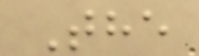The
